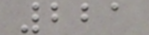221
